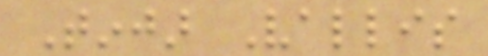Tinjar Vallis
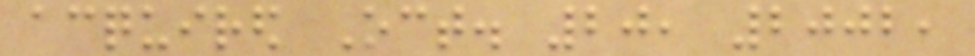acquired Oct. 20, 2002,
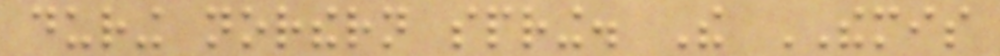during northern spring. The THEMIS
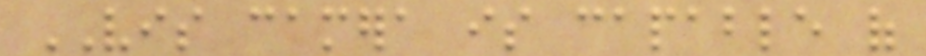VIS camera is capable of
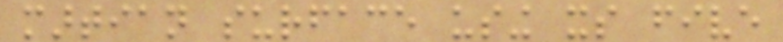martian surface using its five
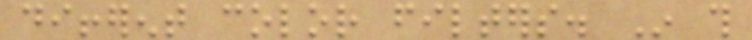different color filters. In this
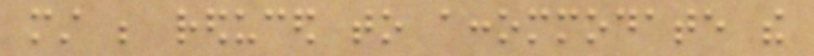must be reduced to accommodate the
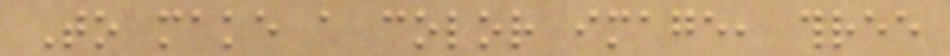To make a color image, three
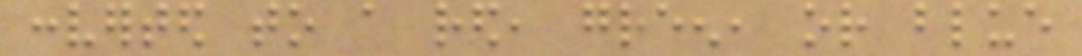converted to a red, green, or blue
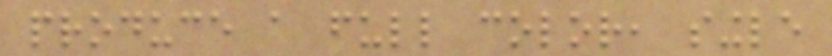produce a full color, single
